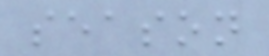season
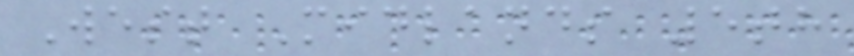West Midlands 5th
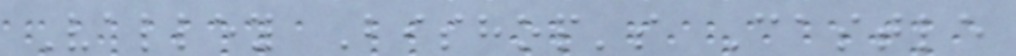Valley Bishop's Castle
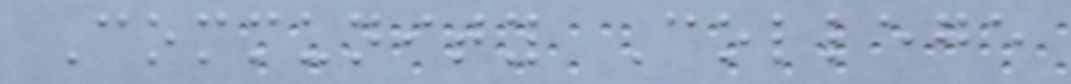Community College
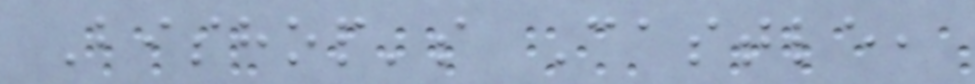Bishop's Castle,
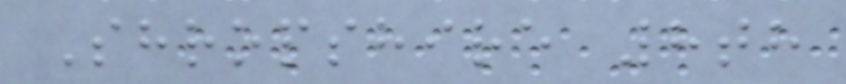Shropshire 8th
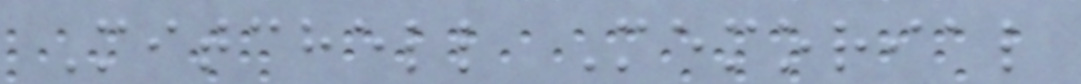Mitchell Memorial
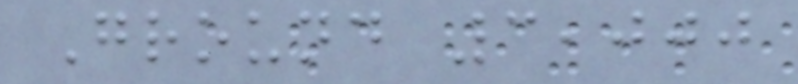Ground 3,000
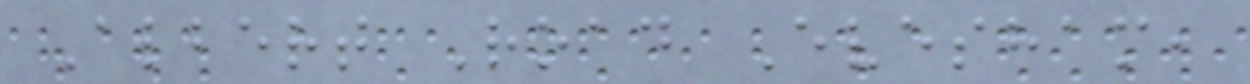Albert Road Evesham,
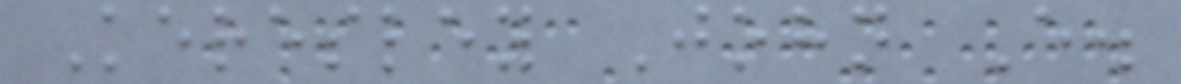Keresley John E.
